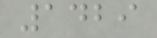1429
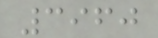3960
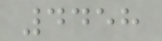4458
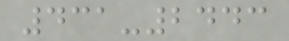431-2443
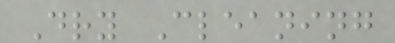Dry Cleaning
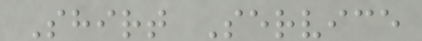Shirt Service
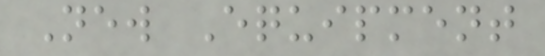New Equipment
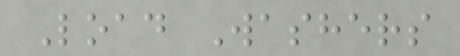Load Washers
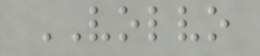VOLVO
